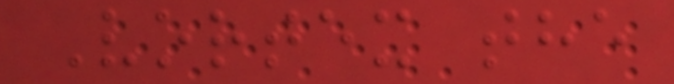Vortex the
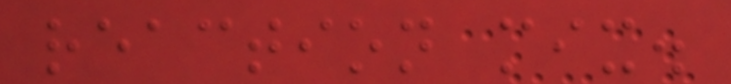reaction mix.
